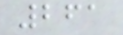261
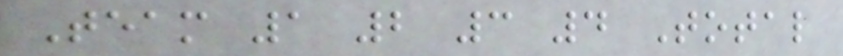Team 1 2 3 4 Total
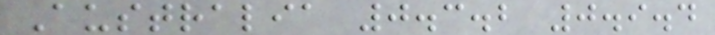Australia 0.3.2 0.9.4
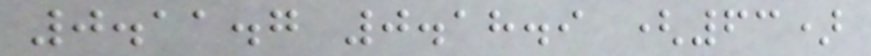0.11.7 0.18.9 (63)
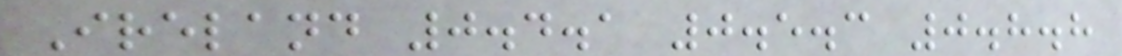Ireland 0.4.1 0.5.3 0.8.8
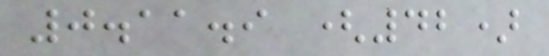0.11.9 (42)
